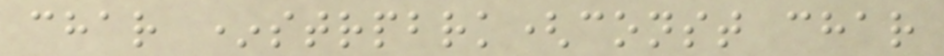char *strpbrk(const char
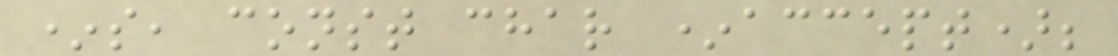*s, const char *accept);
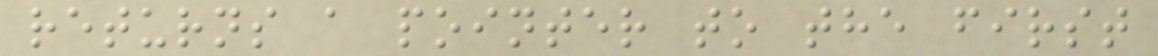returns a pointer to the first
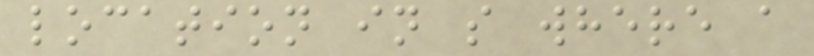location in s where a
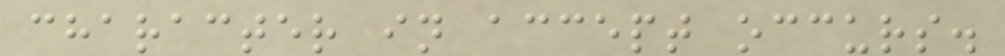character in accept occurs.
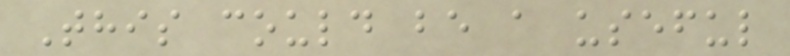This could be a useful
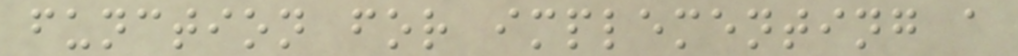function for implementing a
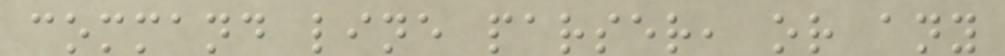command line parser, or any
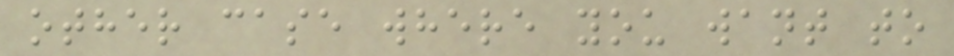other case where you want to
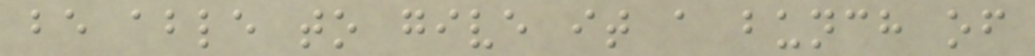be able to give it a bunch of
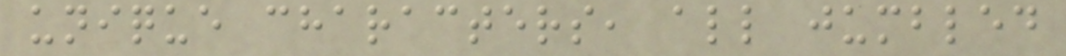unique characters, all jumbled
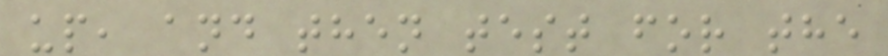up, and then test for the
